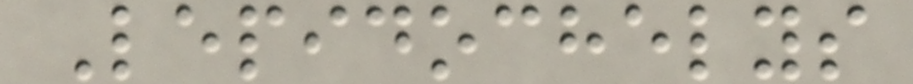Lepidochelys
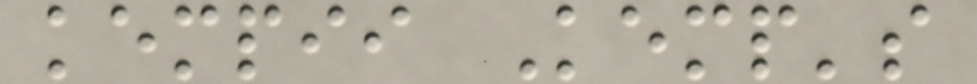kempii Kemp's
